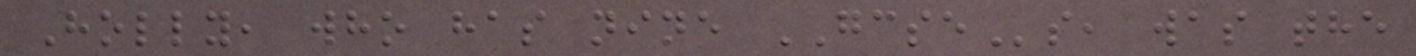Holly, who has nine GCSEs, was the
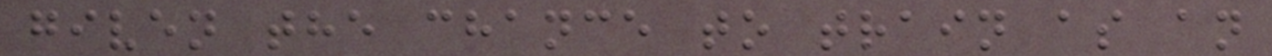given the chance to train as an
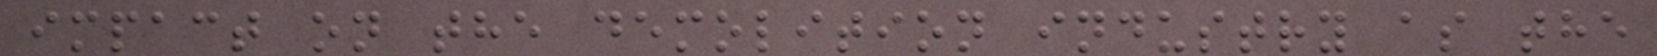impact on the demolition industry as the
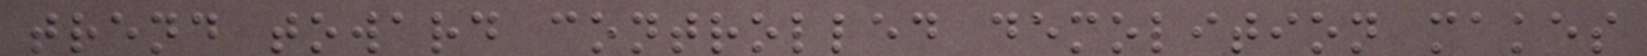trend toward controlled demolition makes
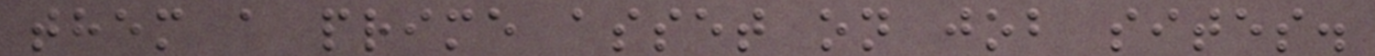them a prime asset on job sites.
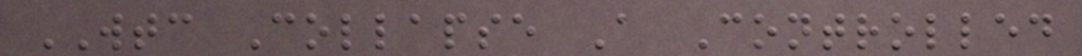WTC Collapse A Controlled
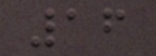16
